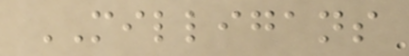MILLIGANS
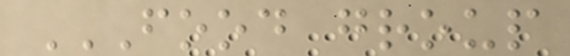FOOD GROUP
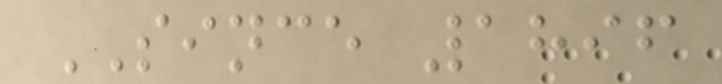SINCE 1896
